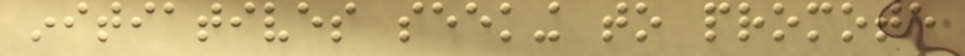initiatives seeking to promote
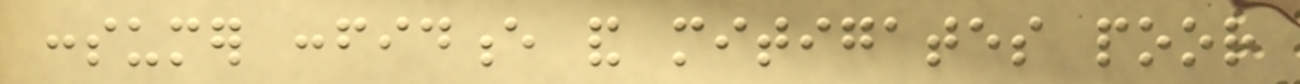consumer confidence and mitigates poor
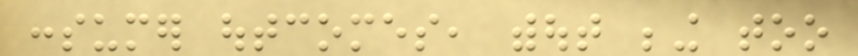consumer outcomes, without being too
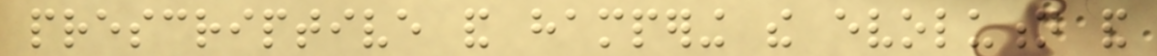prescriptive and hampering the evolution and
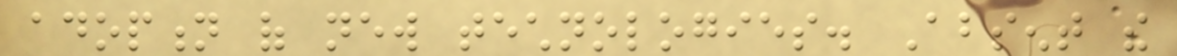adoption of new technologies. Absent the
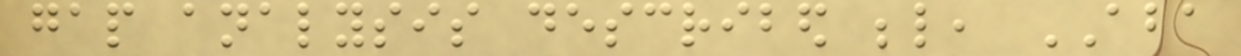gap analysis described below, ABA
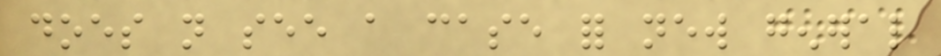does not see a case for new general
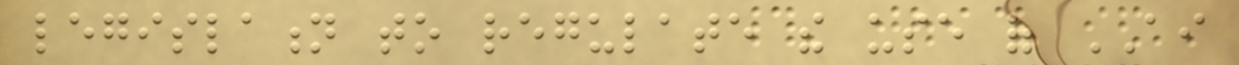legislation to regulate the use of AI
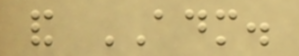and ADM.
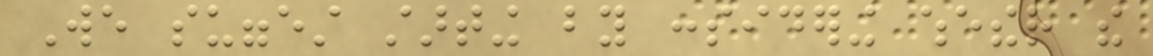We suggest starting by considering whether the
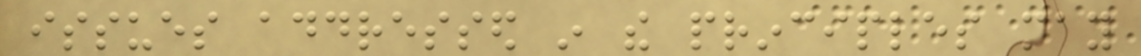issues addressed in the principles may
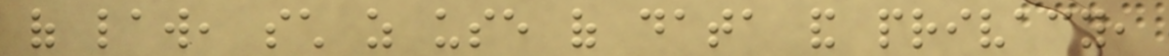of law, such as use of data and privacy,
